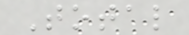Total
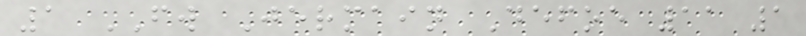1 FW Jermain Defoe 11 1
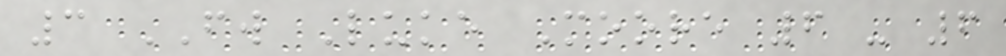3 FW Luke Moore 6 - 6
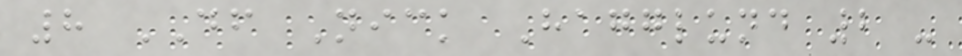8 DF Nick Hagglund 2 -
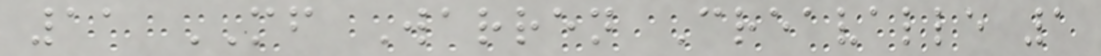11 MF Warren Creavalle 1
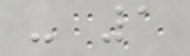- 1
